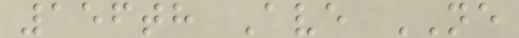156th Ave NE
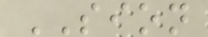SION
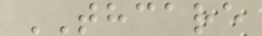THCARE
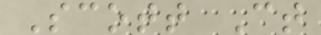Scott Ct
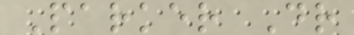Parker Dr
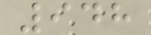948
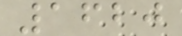1620
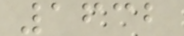1632
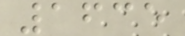1635
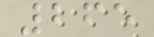265
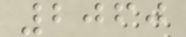2060
